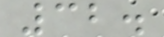32.
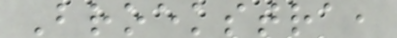Broekstra,
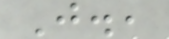J.,
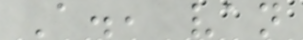A., van
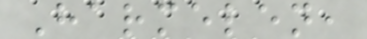Harmelen,
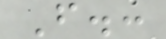F.:
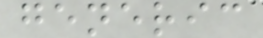generic
